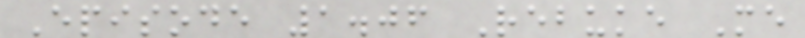Episode 1.06 Rebuke Me
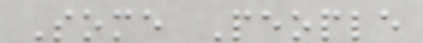Some People
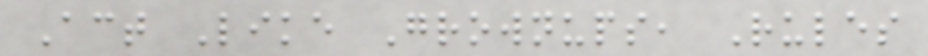Act Like Grownups, Rules
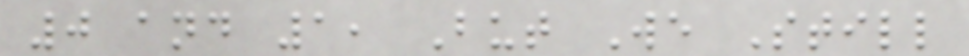0 and 1, But We Still
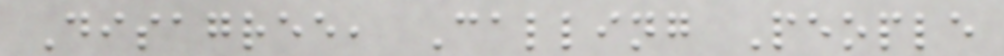Disagree, Calling People
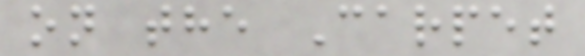on the Carpet
